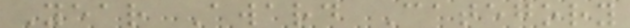Year Award Category
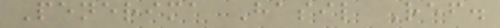Penerima Hasil Ref.
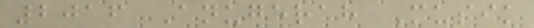2016 Anugerah Musik
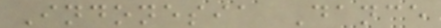Indonesia Dance
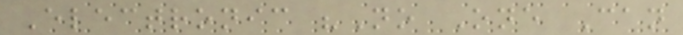Electronic "No One Can
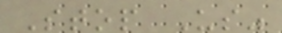Stop Us"
